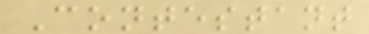Contestant
